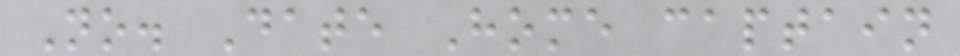No. Date Home captain
